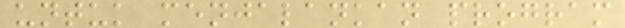untuk menjalankan program
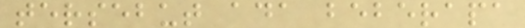tersebut ada beberapa
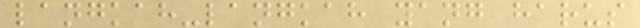langkah-langkah yang harus
